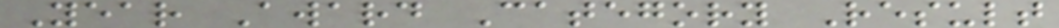Year Award Category Result
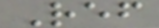Ref
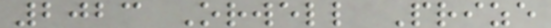2023 Orwell Prize
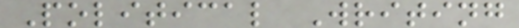Political Writing
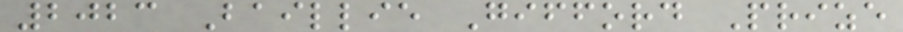2023 Baillie Gifford Prize
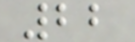22
